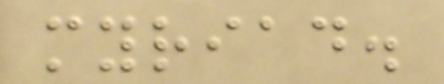myriad.
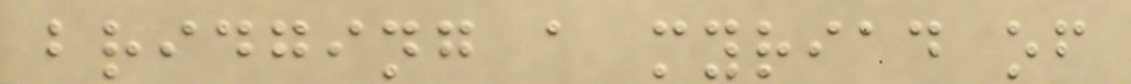bridging a myriad of
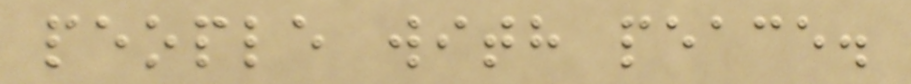people with peace.
